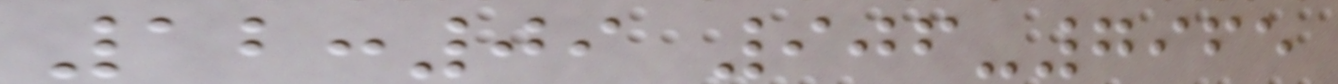12:09 906-7965
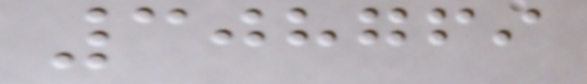308769
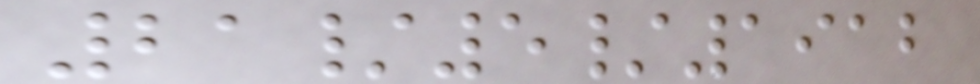21/5/1912
